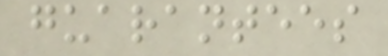guarantees
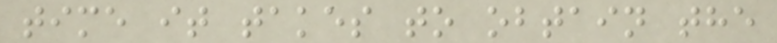time it takes to obtain the
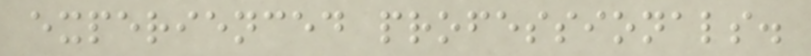experienced professionals.
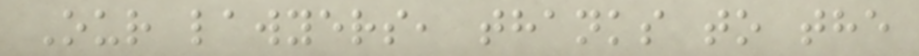Our lawyers, thanks to the
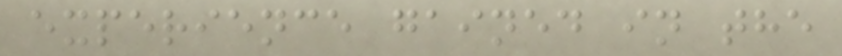experience gained in the
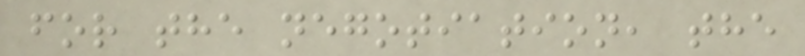for the negotiation, the
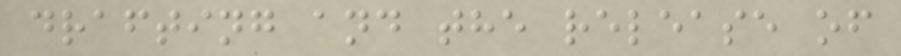drafting and the release of
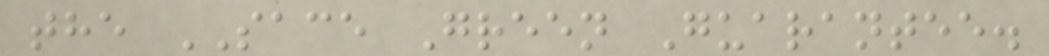the SACE Green Guarantee.
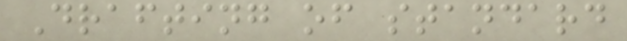Drafting of standard
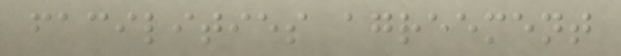facilities agreement
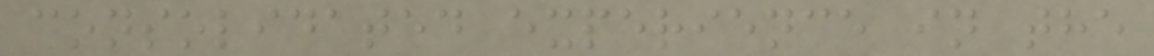consolidated experience in the
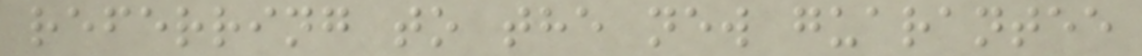referring to the new guarantee
